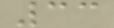33
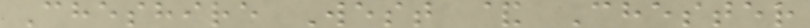Cheshire West & Chester
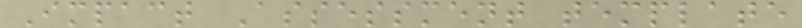Impact Assessment template
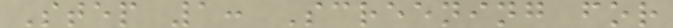Step 1: Screening for
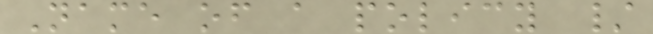Name of a policy /
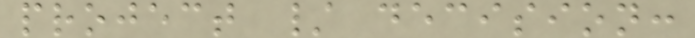project / decision:
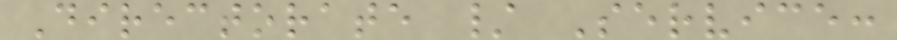Directorate / Service:
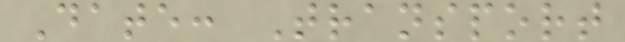Date: Transport
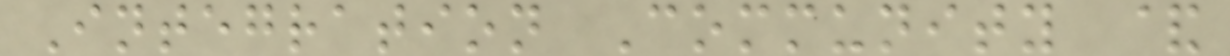Integration Community &
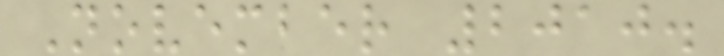November 2010.
